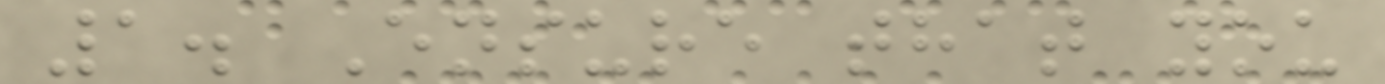1. Ensure that you
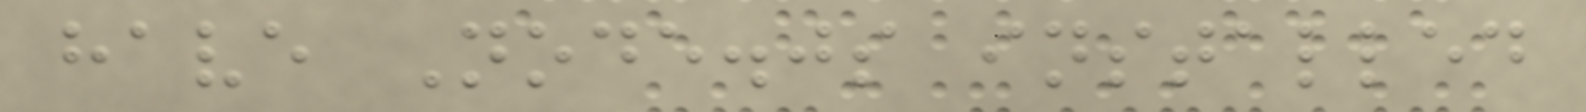have Node.js installed
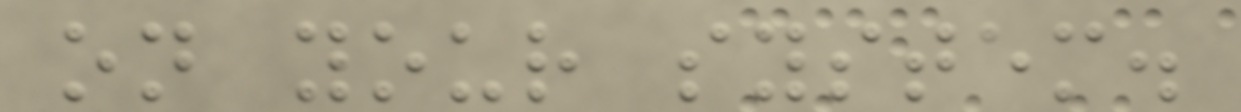on your system.
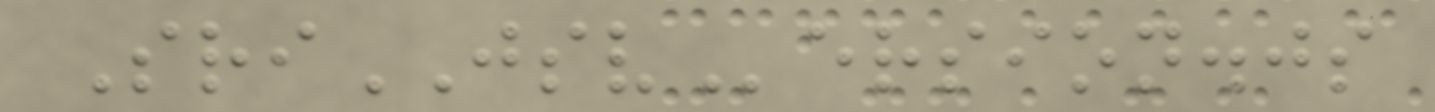SriJSVersion.js
